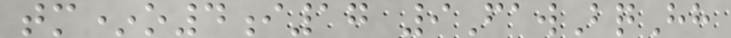tm*o4i17 9FawBqHh
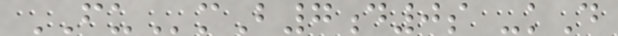FUmB7d0s -kD
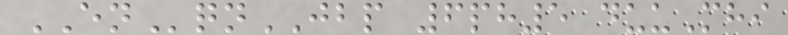ENqnJBP 6ph5 duuMhi
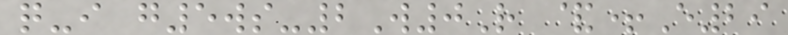q-i g5ws-2W0R &+E29
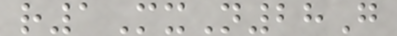r1MxN28G
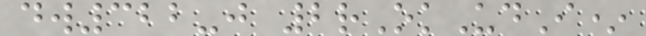dw322-j 2rOkUdI*
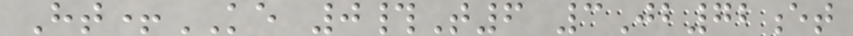Ht+KE 0#T6 3Jb72et
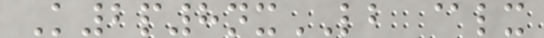K2p8nxLB @lx
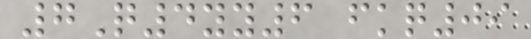7Q4yy6 fkq09
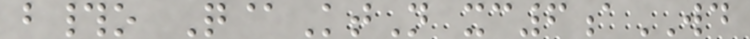b#o Q@KtN xc6aWD
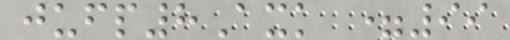jufp8Axk =99
